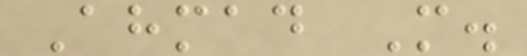Ahmad M.
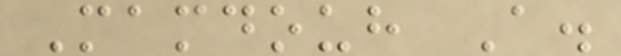Mamdouh A.
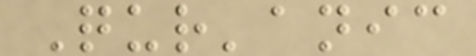Qur'anic
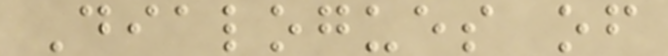Dialogues of
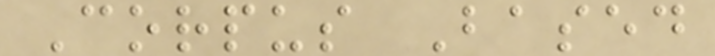Corpus Based
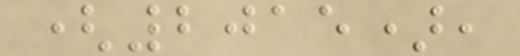(2015),
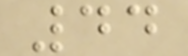44
